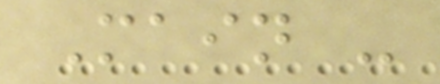Main -
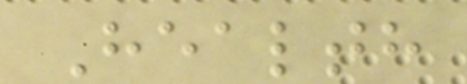Health
